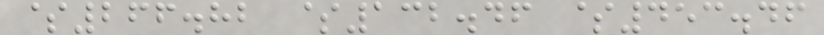$266.82 $132.46 $453.46
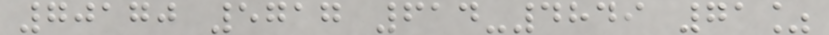70170 5717 614-4849 71%
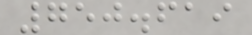750.619
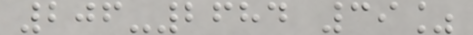206-2684 39%
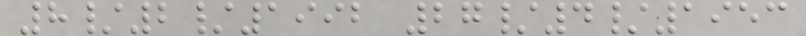8/2/1992 27/4/1953
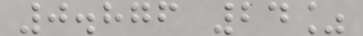0.876 24%
